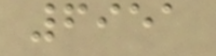6951
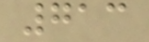713
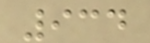934
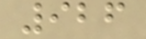926
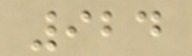924
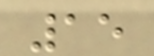15
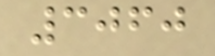3060
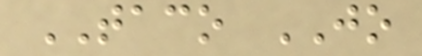TACO JO
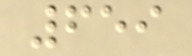659
